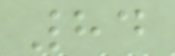84
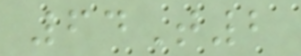64T2
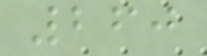260
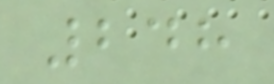248
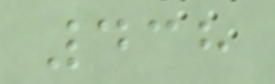438
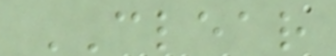CLEAR
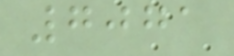7071
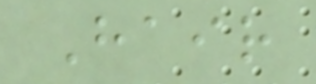Hair
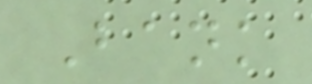Bank
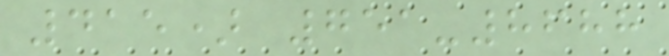415) 751-8688
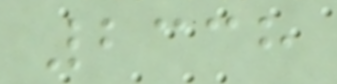2338
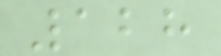128
